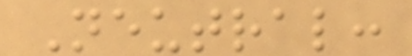Neutral:
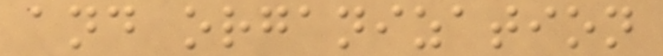and organization
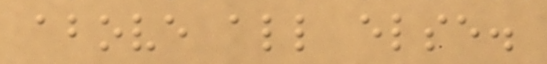above all else.
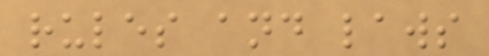rules and laws
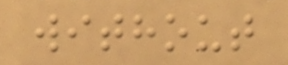without
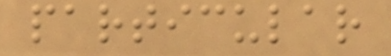particular
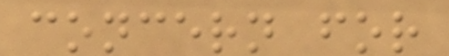concern for
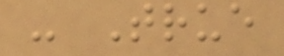- True
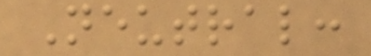Neutral:
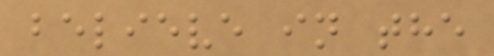believe in the
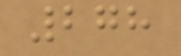278
